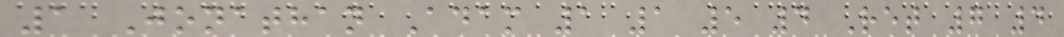1 Jonathan Adam 1 1 5 4 Ret 7 4
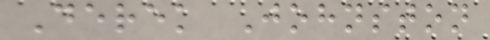Derek Johnston
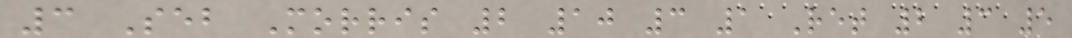3 Seb Morris 2 10 3 1 Ret 2 3 5
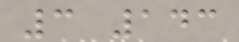3 143
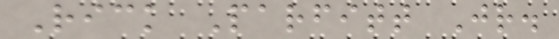Rick Parfitt Jr.
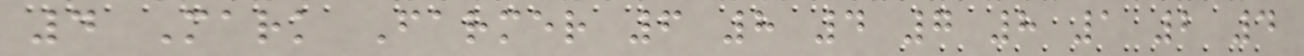4 Mark Farmer 6 8 4 7 8 1 2 4
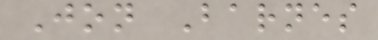Jon Barnes
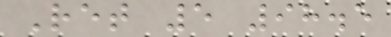Ret 5 98.5
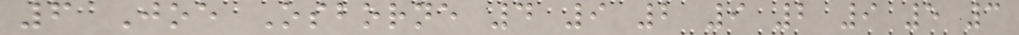6 Joe Osborne 4 9 2 9 2 9 5 3
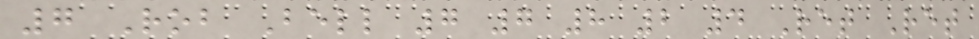7 Rob Bell 7 7 8 2 4 Ret Ret
